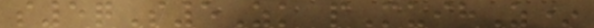s5qS5Zk pMuihZ*
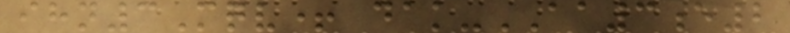ihn3Mqv+ dak-AA3e2
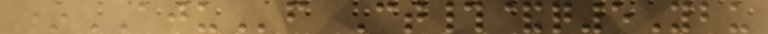*AJUf Ct#&q5Ybu
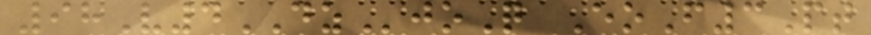98V4DZjoQ EoF3Pt
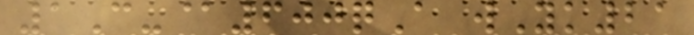1C-@600qA wYk21
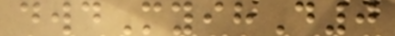dwdMyihD0
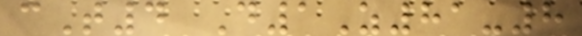cT4 D1Z81-8
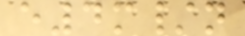e4m/n
